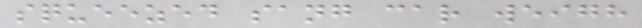squeezed sang car weigh
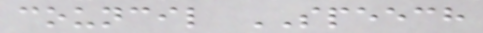council SPEECH
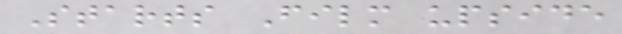Starts Film upside
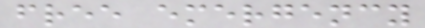free emergency
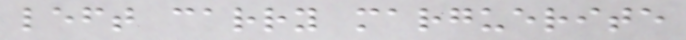left carry marguerite
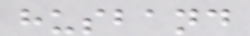husband
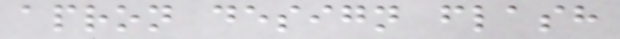apron design flash
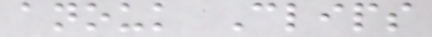anouk Clips
